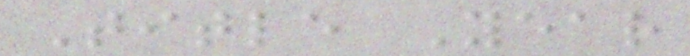Title Year
